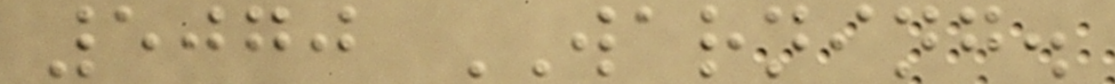5070 WARNING.
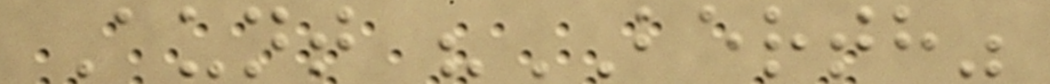Aunt "BERTH"
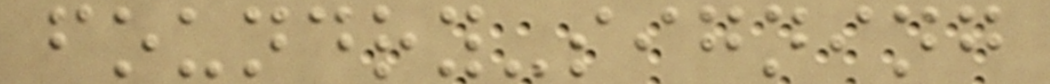foundry-signing
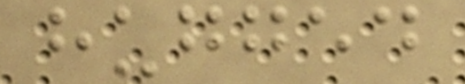hugged
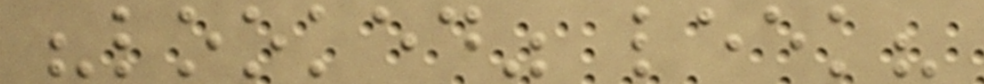"looked" leek?
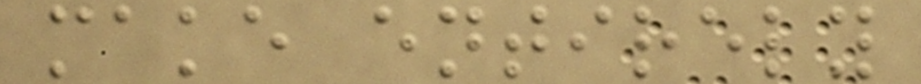make entirely
